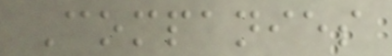Companies
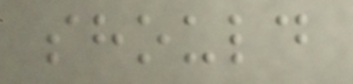should
